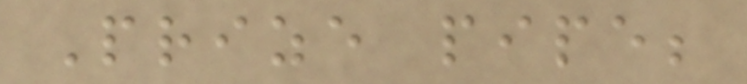Prize pipe;
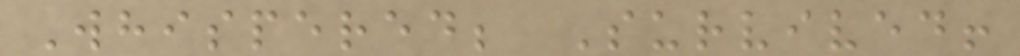Whispered; Survived!
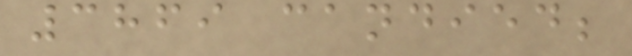3869 candied;
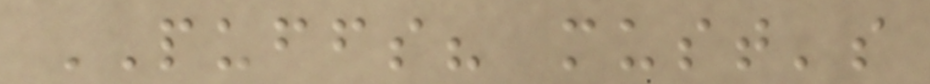PUFFS? must's
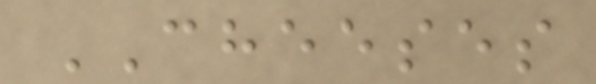CHEESES
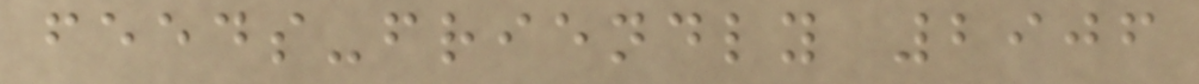feeds-friendly 2906
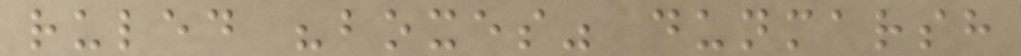ruled "boxes" dunmarsh
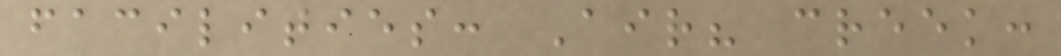facilities: Air? creek:
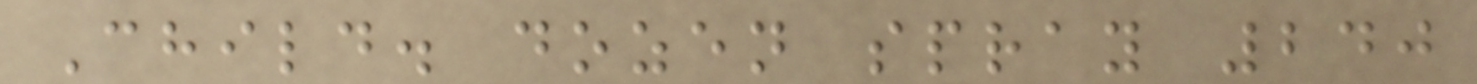Child. dozen spray 240
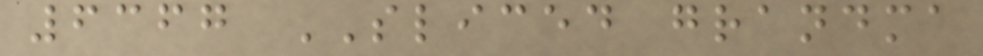6367 SLICED grandma
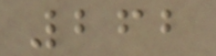262
